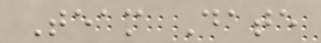Team Date
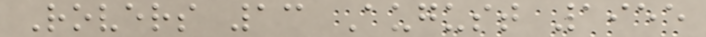Rovers 13 August 1955
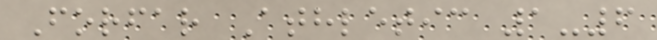Forfar Athletic 1-6
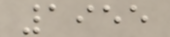1955
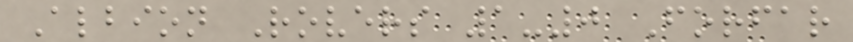Albion Rovers 1-0 Forfar
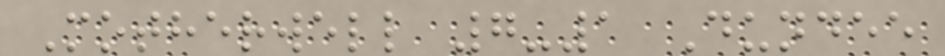Motherwell 7-1 Dundee
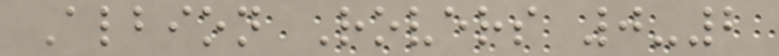Albion Rovers 0-2
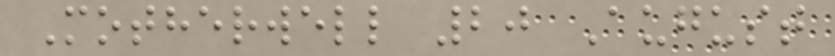Motherwell 20 August
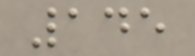145
